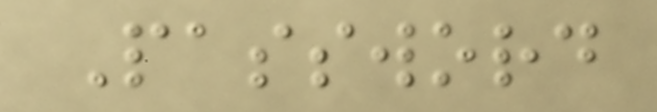Password
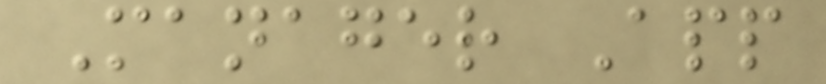Manager App
